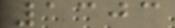1303
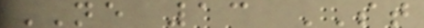NE 13 ST
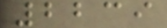2239
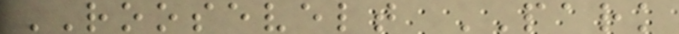ROOSEVELT PARK
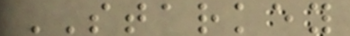STARKEY
